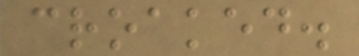croaked.
